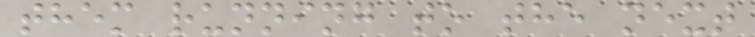them running to the next
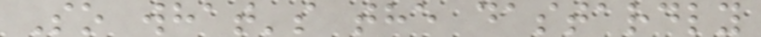So what's the dastardly
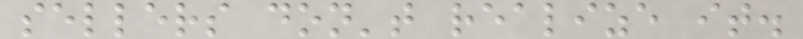sellers don't realize it.
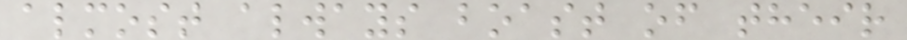almost always boast of their
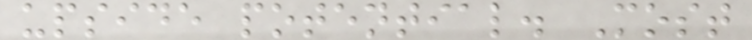upside potential. Most
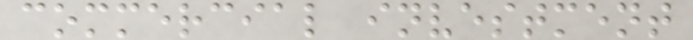commercial investment
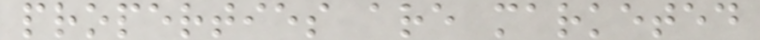properties are marketed
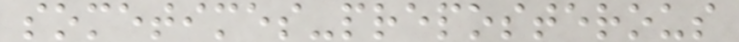sometimes-preposterous
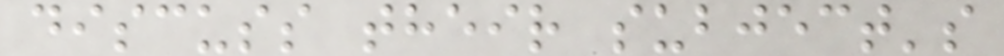discuss their subject's
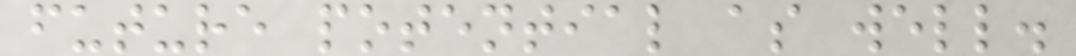future potential as well.
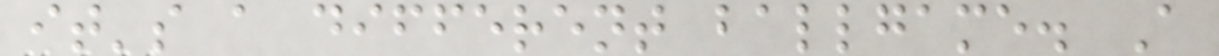it's a different ballgame. A
